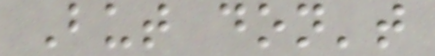But don't
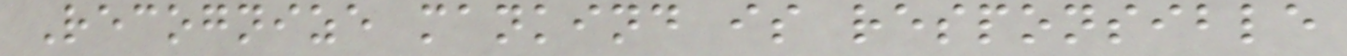Recognize mankind is responsible
